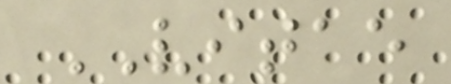VITAE
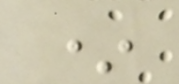*
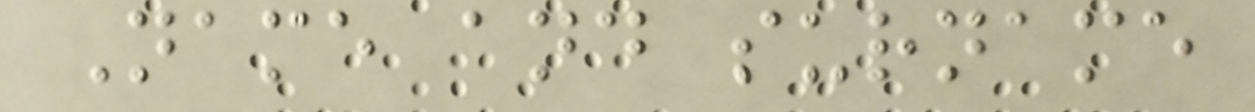Name and surname
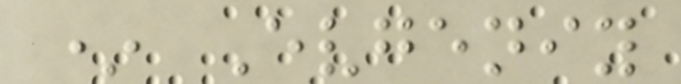* Evgeniy
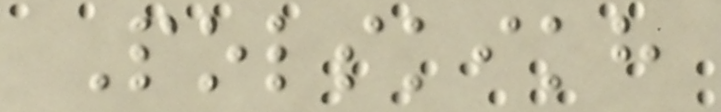Polskikh
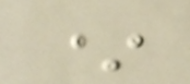*
